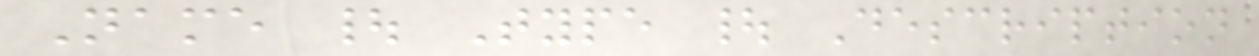Name | Type | Description
